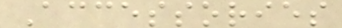Accessories
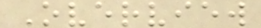Overview
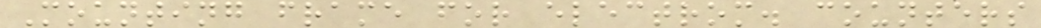Mounting frame for electrom. counters
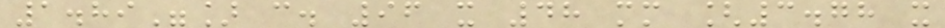1.89"] c. 96 x 48 mm [3.78 x
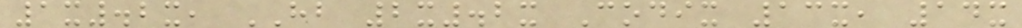1x.2x, HB 2x.2x Codix 13x, 14x
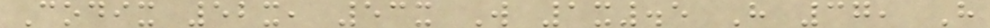Codix 52x, 53x W 1x.5 H 37, H
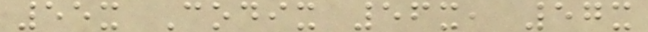55x Codix 56x, 57x
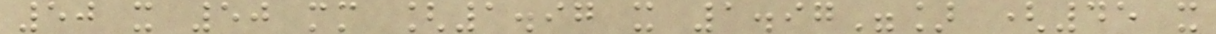50 x 50 mm [1.97 x 1.97"] (45 x
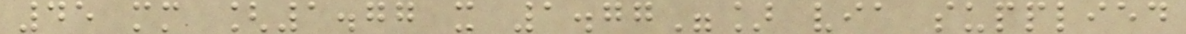45 mm [1.77 x 1.77"] via supplied
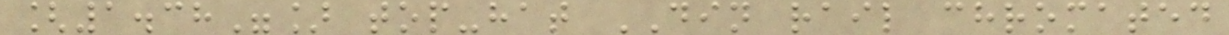[1.38"] top-hat DIN rail chromated
